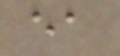ea
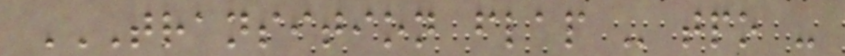TRANSITION FLAP - TPO -
